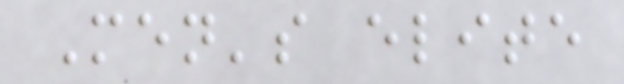Men's elite
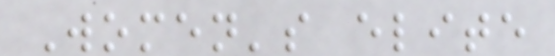Women's elite
